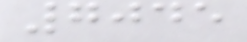7045
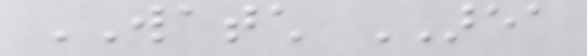WATCH AREA
